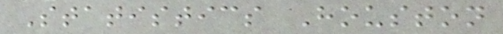Statistics Houston
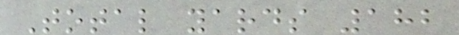Total yards 182
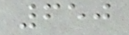650
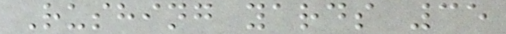Rushing yards 35
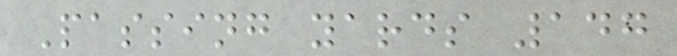Passing yards 147
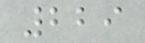229
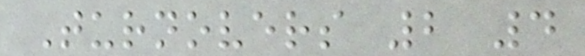Turnovers 2 4
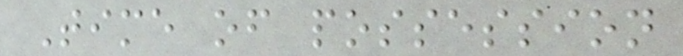Time of possession
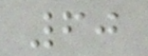60
